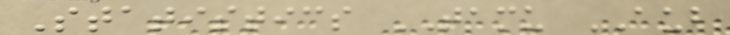Statistics TAMU AUB
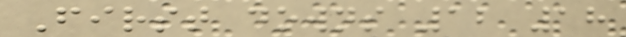First downs 12 18
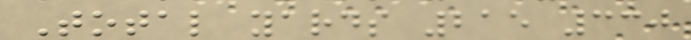Total yards 215 330
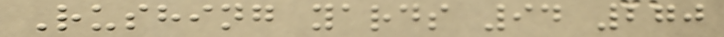Rushing yards 94 270
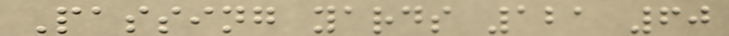Passing yards 121 60
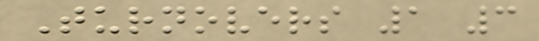Turnovers 1 3
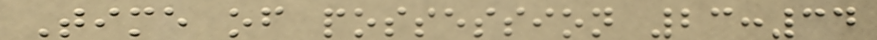Time of possession 23:34
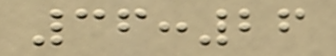36:26
